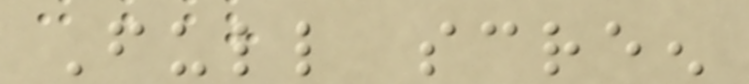Full screen
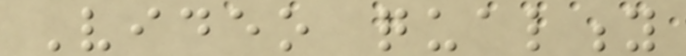Video quality
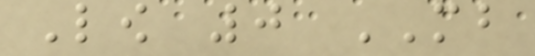Low 0 MB
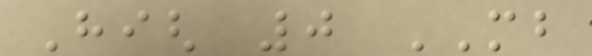High 0 MB
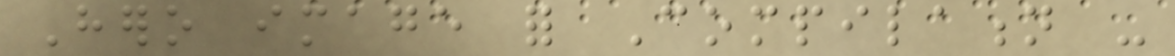Hero image for Compilation -
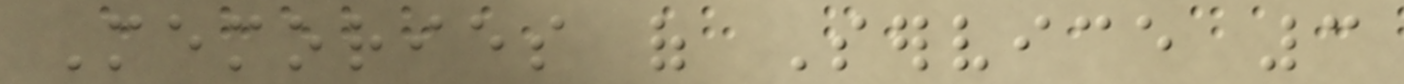Memories of Service 3
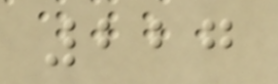227
